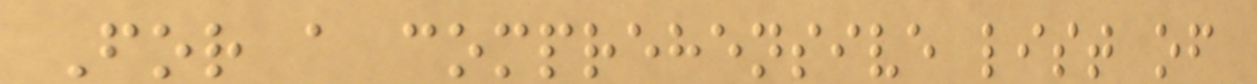For a comprehensive list of
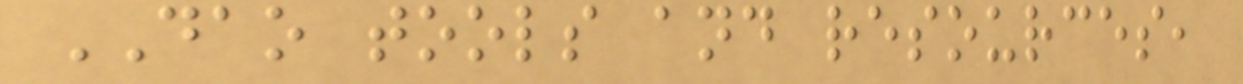DAO tools and resources,
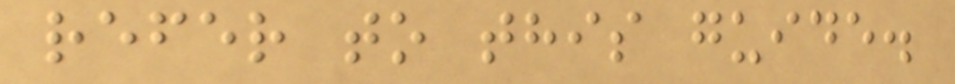refer to this guide.
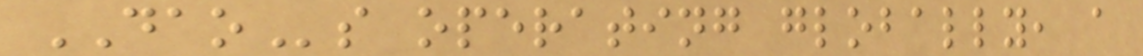DAOs operating globally, a
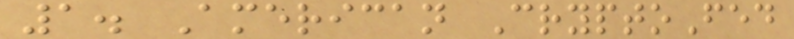1. American CryptoFed
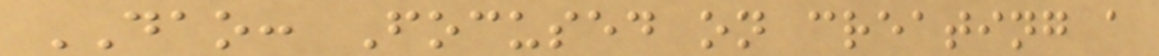DAO: Focused on creating a
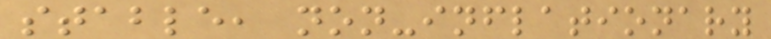stable, non-inflationary
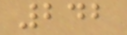242
